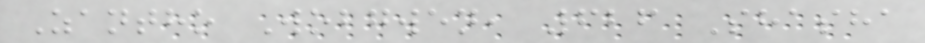Zantho Wobgwen, 626 Shasha
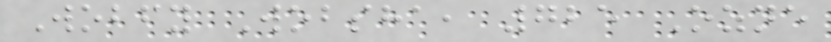Wobfy Wobsha, 725 Ozne
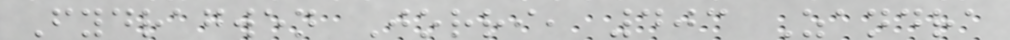Fydragwen Jorri, 403 Zandra
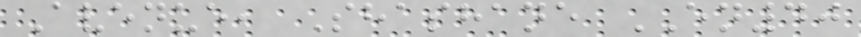Avenue, Shashane EN40
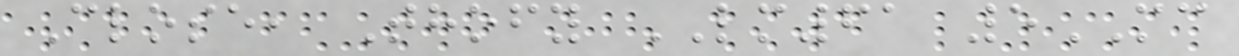Close, Thofy LM61 5MC
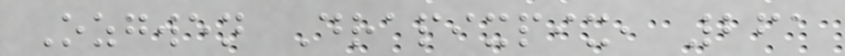Ozgwen Drapixpix, 261
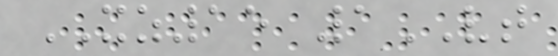XZ15 1VT
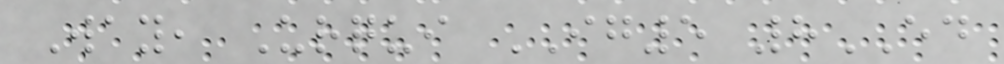Way, Urqui IG5 8ED
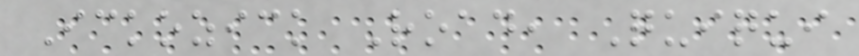Ickozick Road, Quiqui
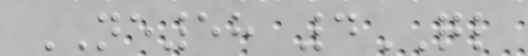NE58 4QL
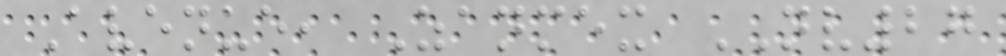Avenue, Zanmex NV27
